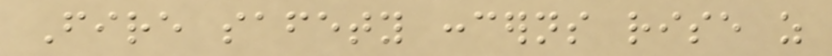Fire safety concerns rise as
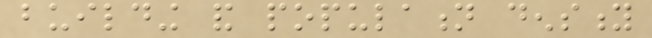building and population density
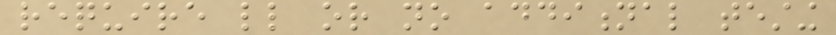require little or no additional testing
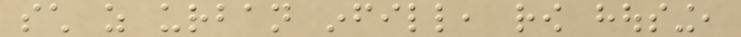such as urban infill, row housing,
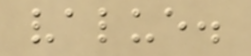value.
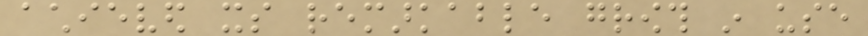achieved its remarkable growth in use
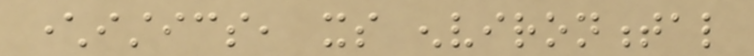characteristics, its environmental
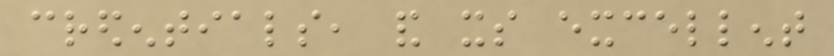credentials, and its excellent
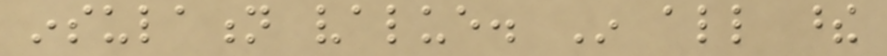insulation value. In all these
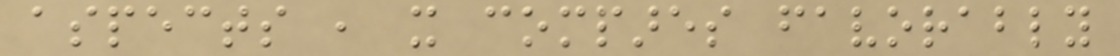aspects , it compares favorably
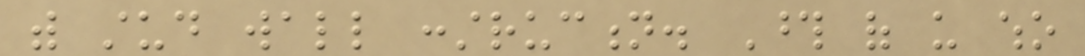with stud wall construction. Those of us who
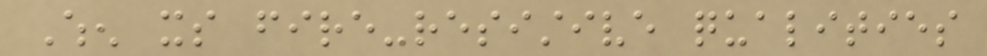When its fire-resistive qualities
